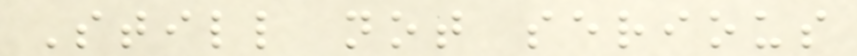Still not serious
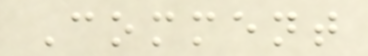Comment
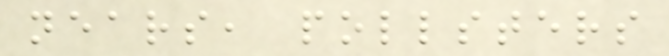nears, pollsters
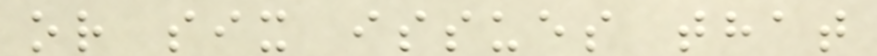or six issues that
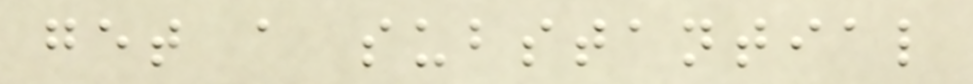get a substantial
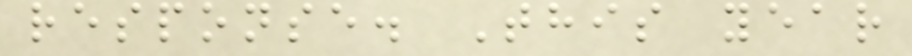response. This year
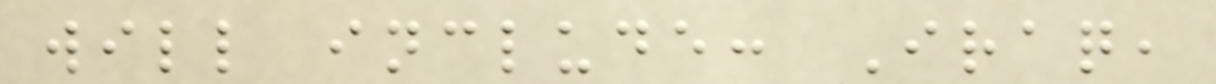will include: Iraq,
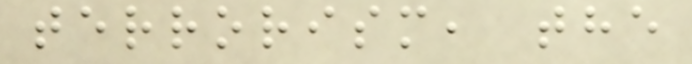terrorism, the
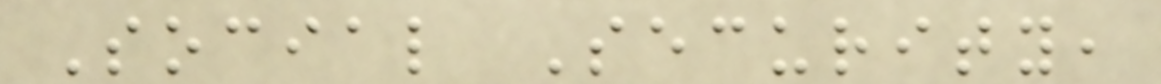Social Security,
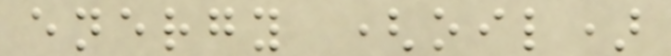energy (oil)
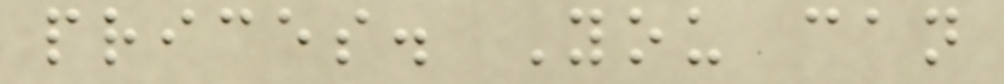prices. You can
